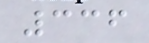336
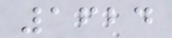1624
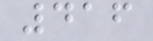416
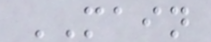MAIN
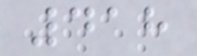418
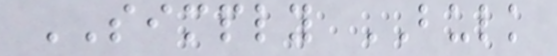SIMPLY BULK
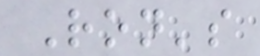Ron's
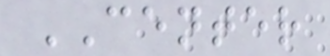CENTER
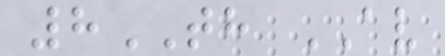8TH AV
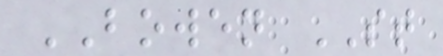BOWEN ST
